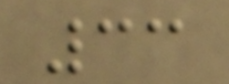33
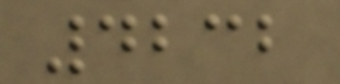4232
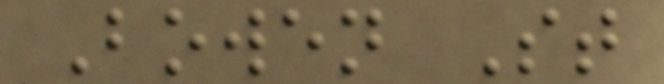Bowen St
